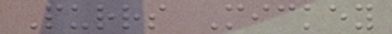Purrs Mickey
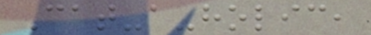Cat-a-holic,
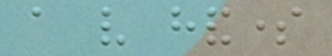a very handsome
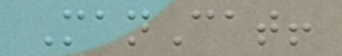ManCat!
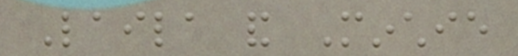Laila and Minchie
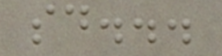said...
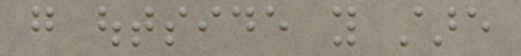go outside you stare
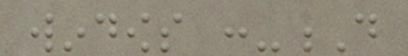windows :-D
